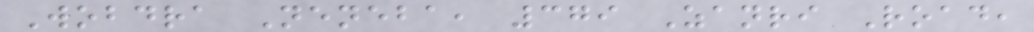Wobdra Neneba, 379 Zanri Road,
